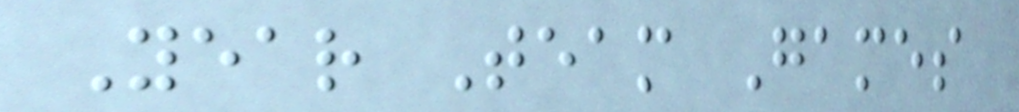Year Team Games
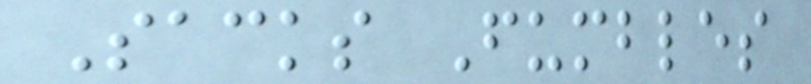Sacks Fumbles
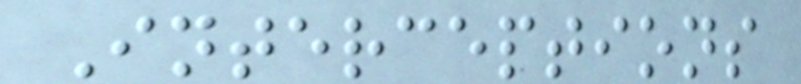Interceptions
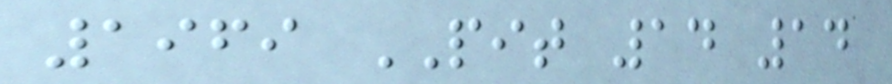1969 PIT 14 14
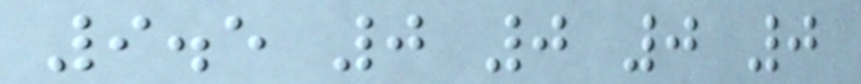9.5 0 0 0 0
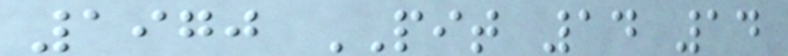1970 PIT 14 14
